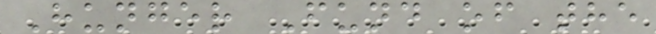Hunger Fund of the
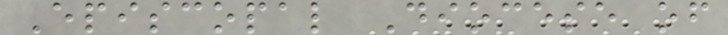Episcopal Diocese of
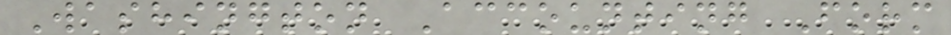Washington Accounting Form
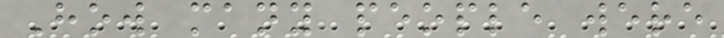How many people were
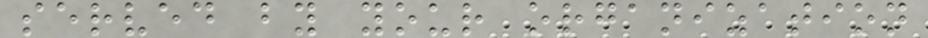served by your organization
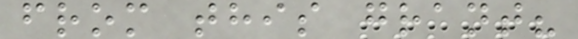from this grant?
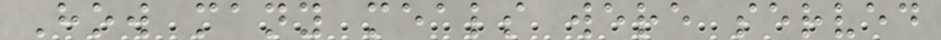How many meals were served
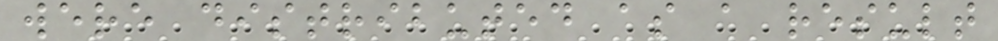were distributed as a result
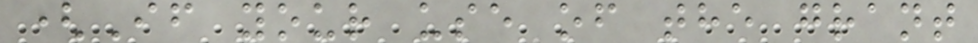(If your use of the grant
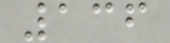136
